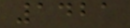1421
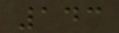143
